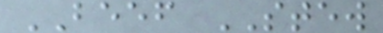BEEF STEW
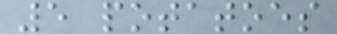5 potatoes
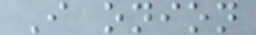I onion
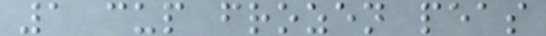1 cup frozen peas
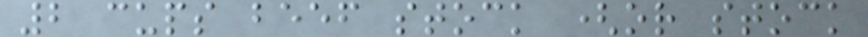2 cups beef stock (or stock
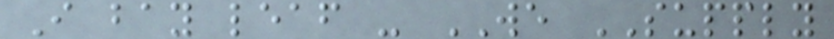I bay leaf - WE SUPPLY
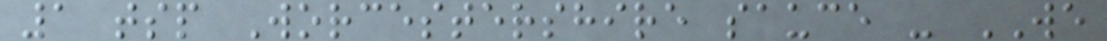1 tsp Worcestershire sauce - WE
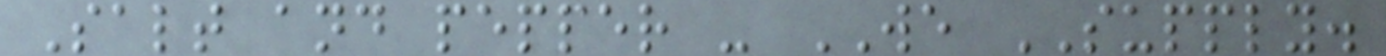Salt and pepper - WE SUPPLY.
